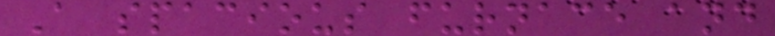A spacious furnace and
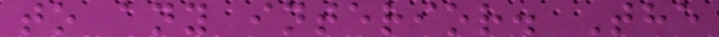to any interior. The
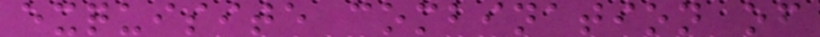exquisite combination of
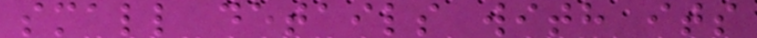small details with its
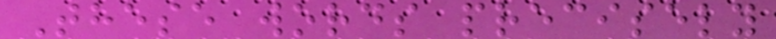These words precisely
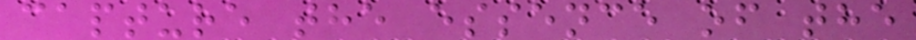capture the essence of the
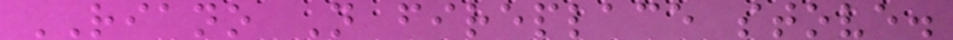RIANO N fireplace stove.
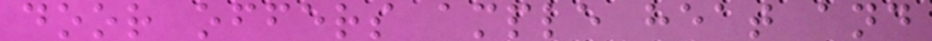door offers ample heat and
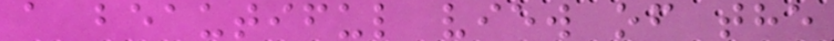a beautiful view of the
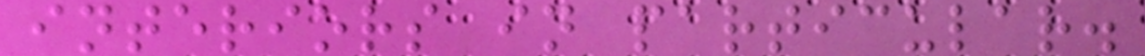interiors in particular.
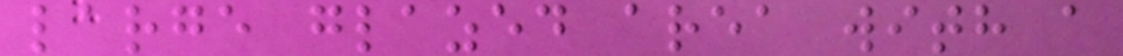large glazed area with a
